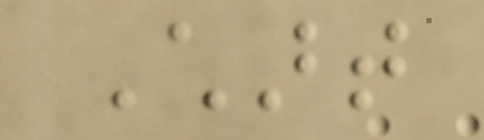Chart
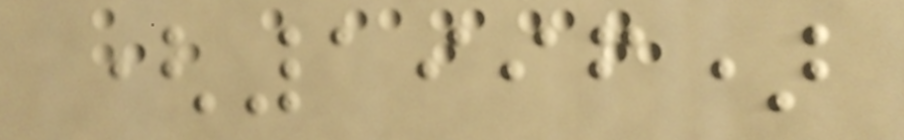(1996)
